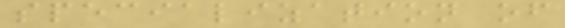specialization of
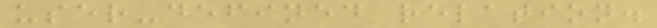user-defined relation.
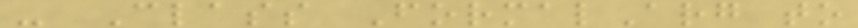- Class FormalArg to
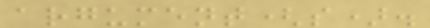argument(s).
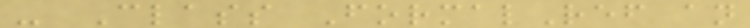- Class FormalRef an
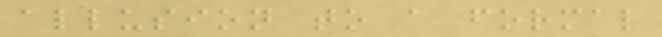allusion to a formal
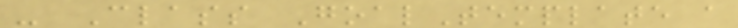- Class GoalTemplate a
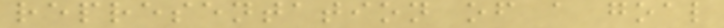representation of a goal
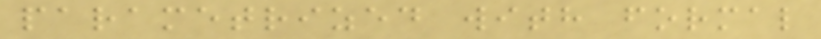parametrized with formal
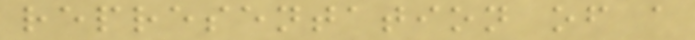representation of a
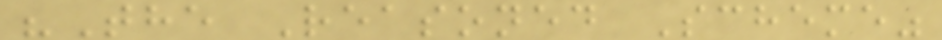"The Reasoned Scheme"
